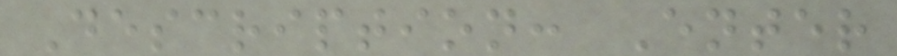Description: Enter
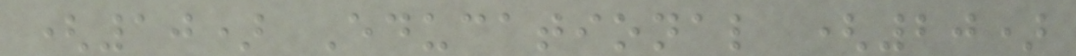(10) Educational (20)
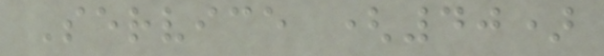Service (40)
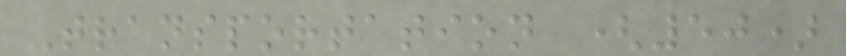Transportation (50)
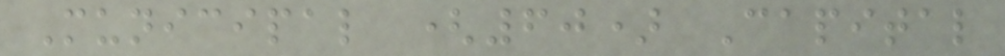Municipal (60) Capital
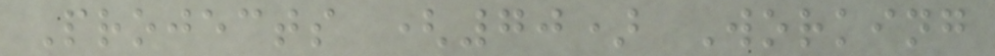Projects (70) Working
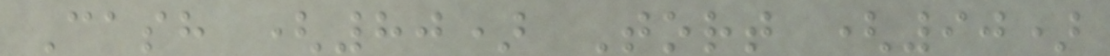Cash (80) Tort (90)
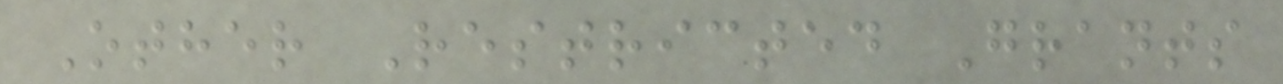Other Restricted Grants
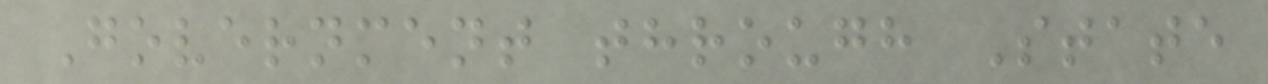Government through State
